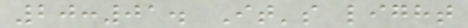20:01. It's light
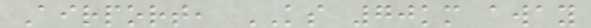Airport, KS 70km away
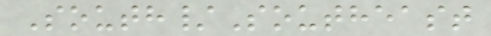South/Southeast
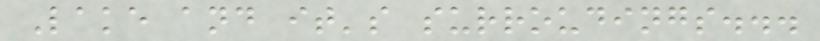Lake and it's surroudings...
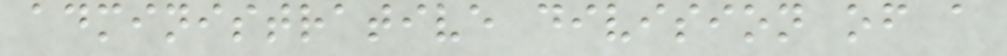administrative division of a
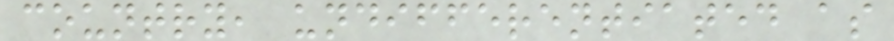country, undifferentiated as
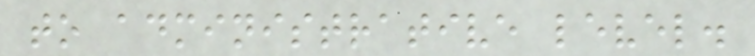to administrative level.
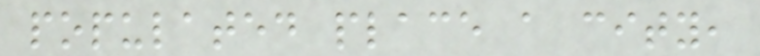populated place a city,
